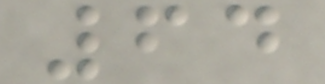64
